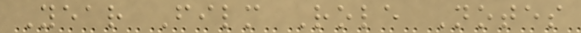Year Film Role Notes
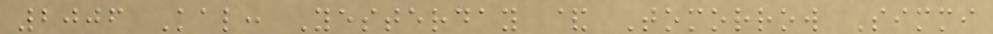2006 Kal: Yesterday & Tomorrow Simmi
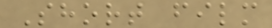Short film
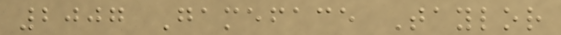2007 Gameface Taylor
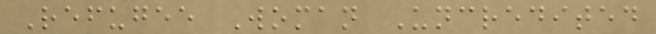Refugee Woman Uncredited
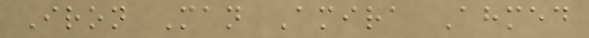Iron Man Amira Ahmed
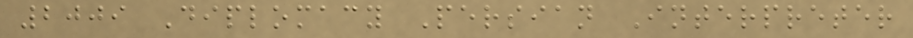2009 Diplomacy Persian Interpreter
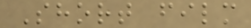Short film
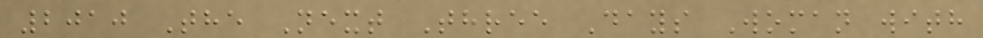2010 The Next Three Days Woman with
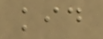kid
